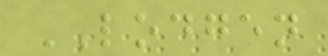LODGEN
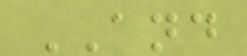AND
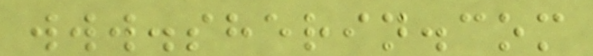www.sherin.com
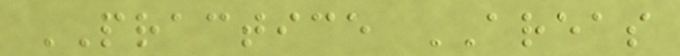PRACTICE AREAS
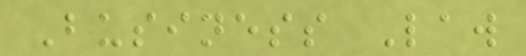Business Law
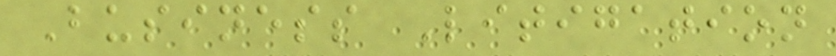Business Litigation
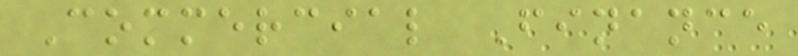Commercial Finance
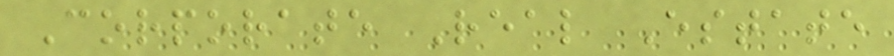Corporate Real Estate
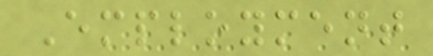Employment
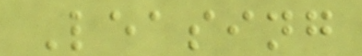Leasing
